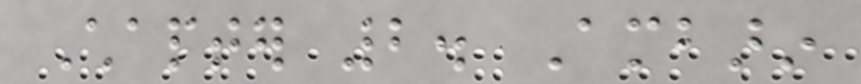Chapter 2. Ambarin
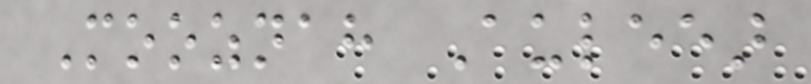Mooznah Auleear
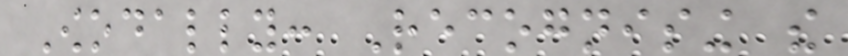Owodally: Recognising the
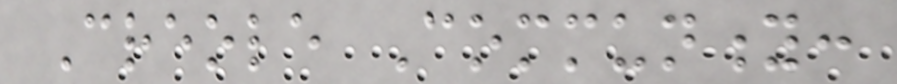Creole Community:
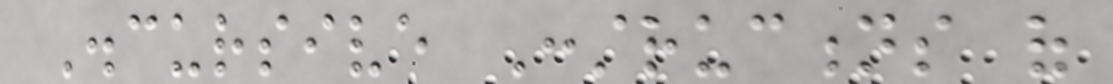Discursive Constructions of
